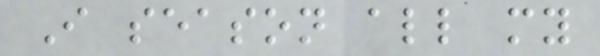I season all my
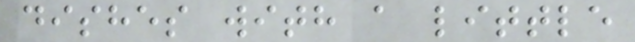dishes with a little
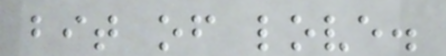bit of love.
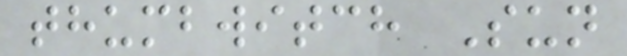thumbwitch Sun
